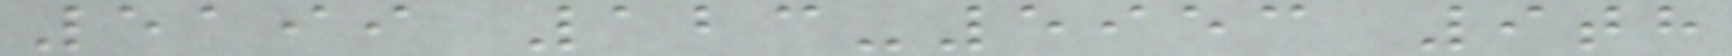5199 123-5953 9th
